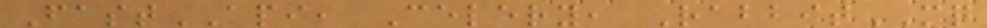FastAPI, Celery, RabbitMQ
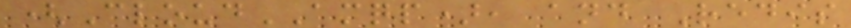(CloudAMQP), and Redis
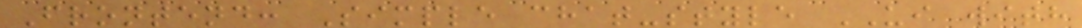Frontend: Simple chat-style UI with
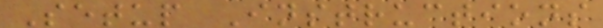Setup Instructions
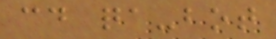cd qa-bot
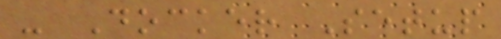- Docker Setup
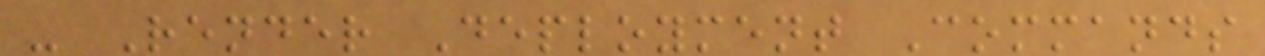- Render Deployment Commands
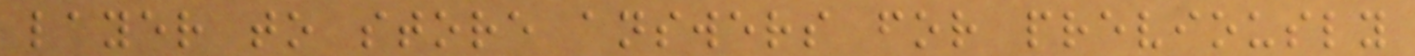layer to store answers for previously
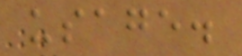usage.
